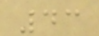43
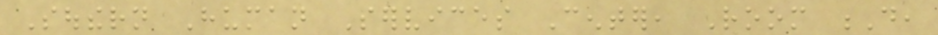Southern Human Services Center, Room D,
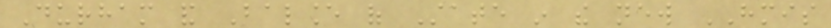Durham and Balance of State in the new HMIS
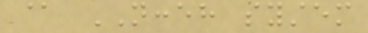@ NCCEH system
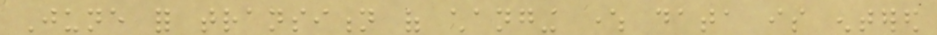June for transition of changing where data is entered
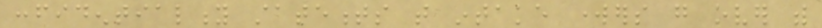confidentiality statements that intake workers go over with
